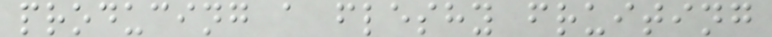producing a fleshy fruiting
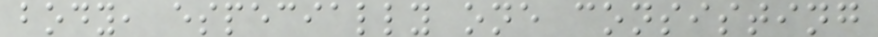body, especially one consisting
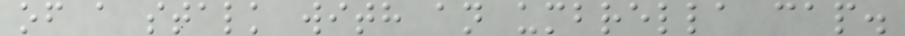of a stalk with an umbrella cap.
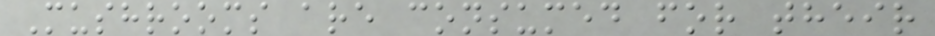Mushrooms are consumed for their
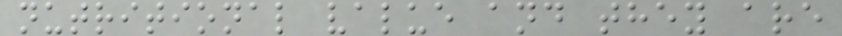nutritional value and they are
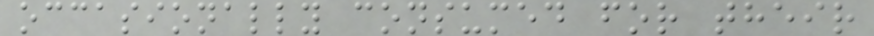occasionally consumed for their
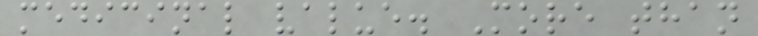medicinal value. More than
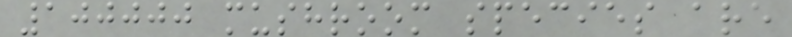100000 mushroom species are
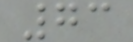73
